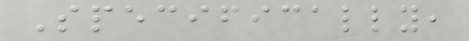Specifically,
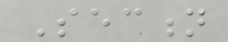Section
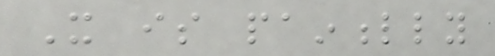It is painfully
